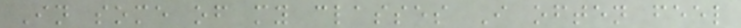In some of my classes I often feel
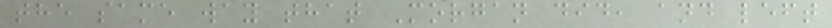the same way that Morgan did, and left
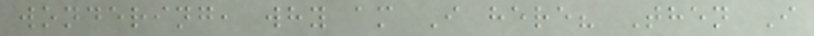wondering, why am I here? Then I
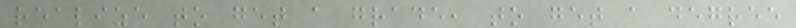realize to get a grade, to get a degree
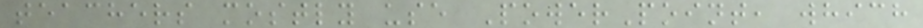teachers mostly use PowerPoint, which
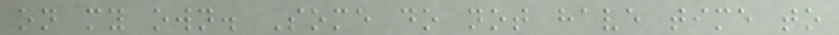on my own. Some do not have time to
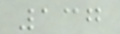137
